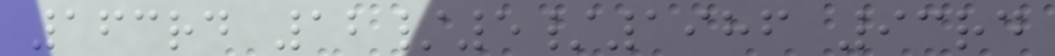163rd 12/5/1986 93rd
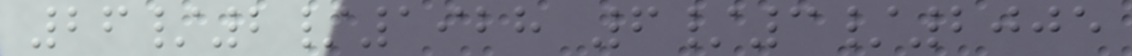26/2/1928 6/3/2005
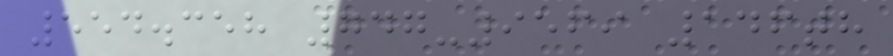554.358 747-9569 146th
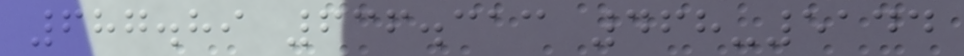687.89 636.313 468-5144
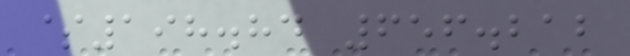$198.84 656.212
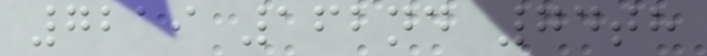7219 162nd 74th
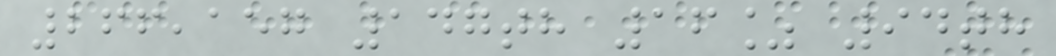266,157 147th 16% 94th
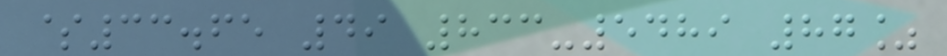$33.65 49 833-5489 87%
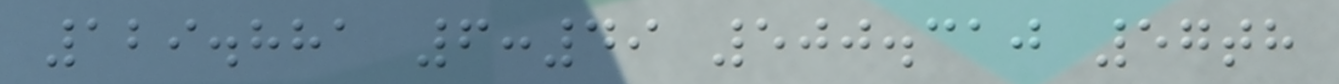129.881 6:49 500.310 57th
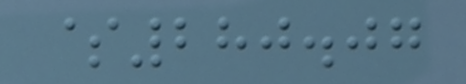$280.07
